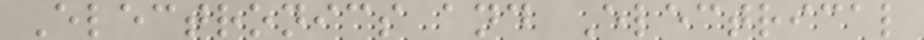Electronics and Electrical
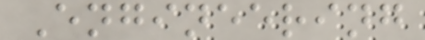Engineering
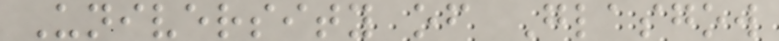University of Glasgow
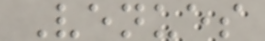Venues
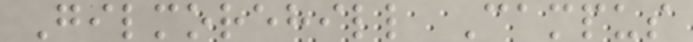Gilmorehill Campus
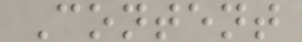Content
